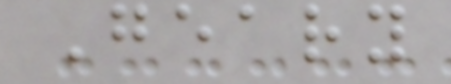Geary
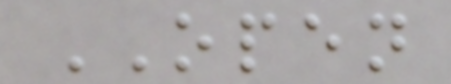OPEN
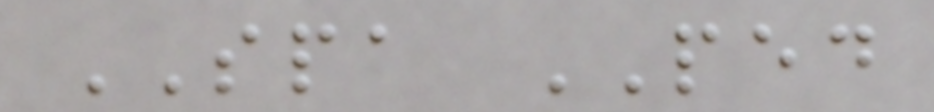SPA PED
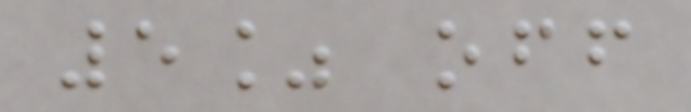5% off
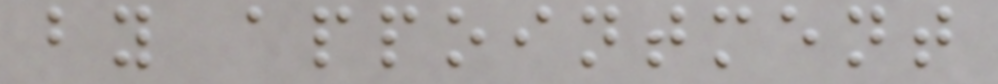by appointment
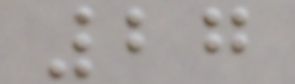27
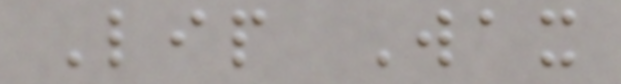Lip Wax
